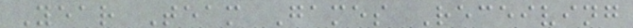Year Team Games Receiving
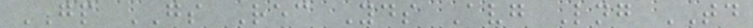GP GS Rec Yds Avg Lng TD
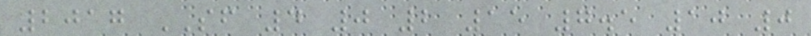2017 SF 4 0 2 15 7.5 10 0
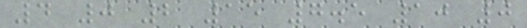4 0 2 15 7.5 10 0
